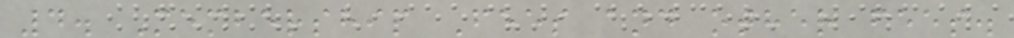4. Membership Fees and other fees.
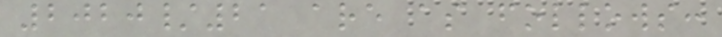2020/21 are as follows:
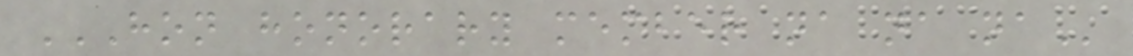HON HONORARY MEMBER NA NA NA
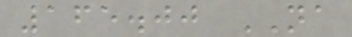165.00 NA
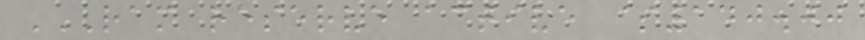RAM RESERVE ACTIVE $140.00
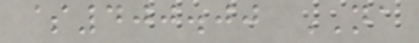$400.00 NA
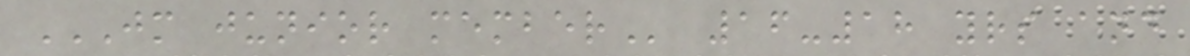JM JUNIOR MEMBER 16-18 yrs and
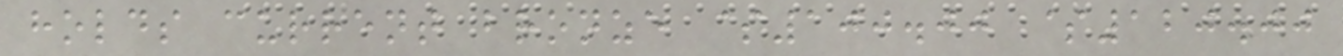holds current bronze $100.00 $120.00
